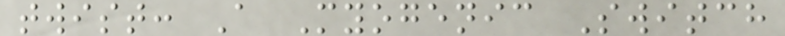twist: A Myogenic Switch
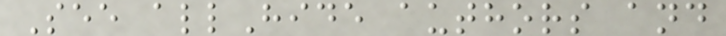See allHide authors and
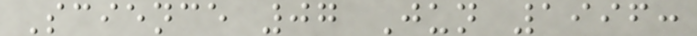Science 07 Jun 1996:
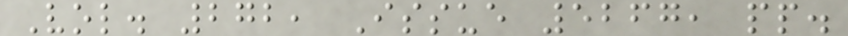Vol. 272, Issue 5267, pp.
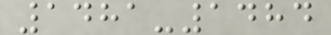1481-1484
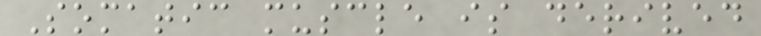Somatic muscle is derived
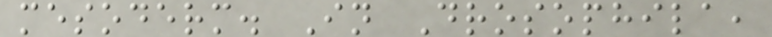mesoderm. In Drosophila,
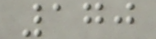170
